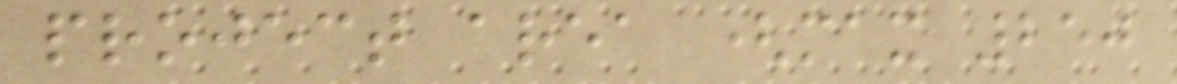project area (max 250
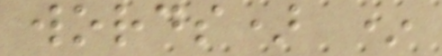words) *
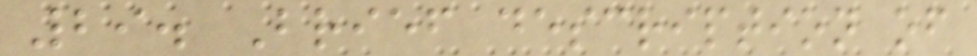29. Brief description of
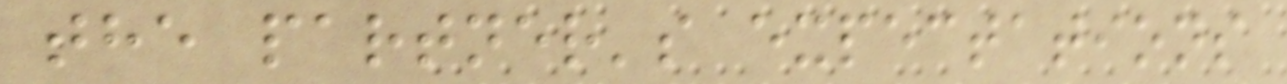the partner's expectations
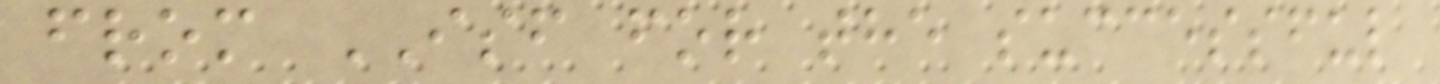from ISF for the successful
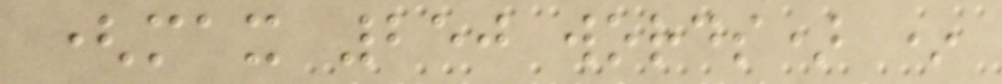(max 250 words) *
